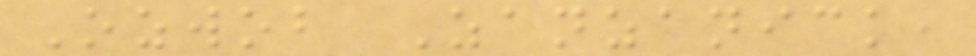Ozwob Zanzanick,
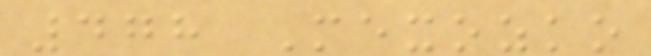478 Mexozko
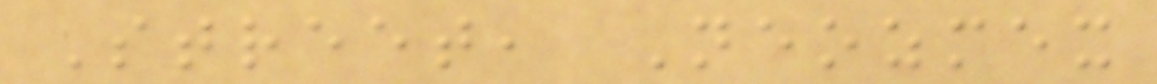Street, Neozmex
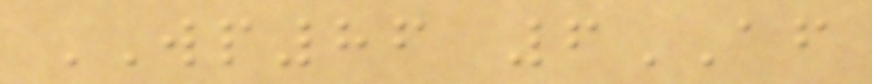WP86 6AF
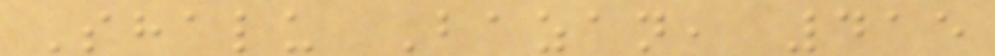Shalu Bazan, 415
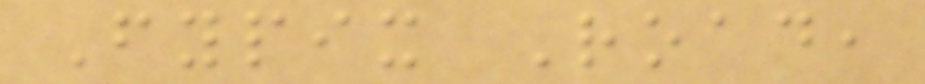Fypix Road,
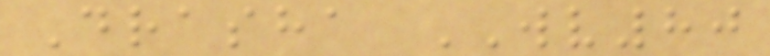Drasha WV80
